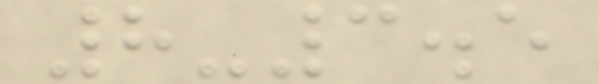8-3.5
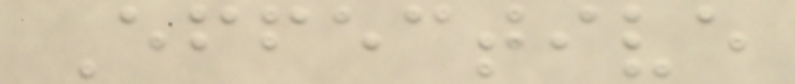Effective
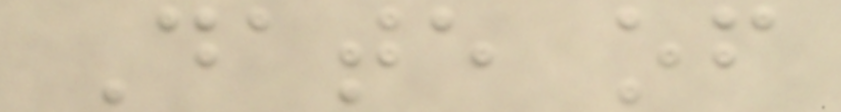Date of
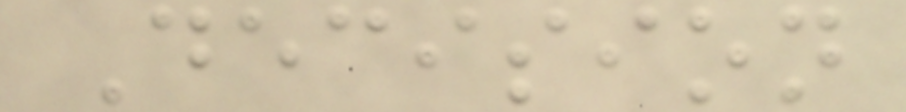Decision
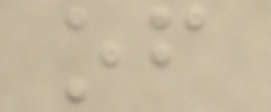of
